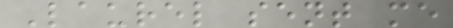Laurel sent me
